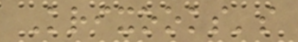Krixooks's
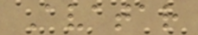Avatar
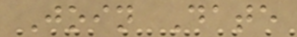Join Date
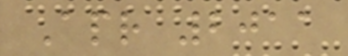Apr 2011
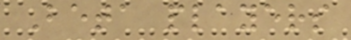Beta players
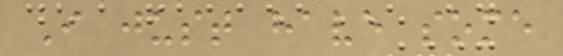I just have some
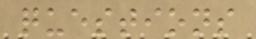questions
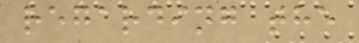regarding the
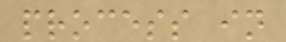process in
